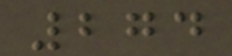274
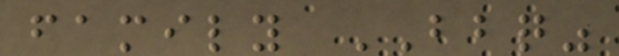family BBQ"
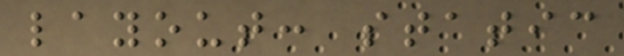layout: static
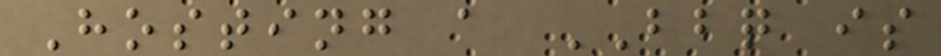Hosting a BBQ is
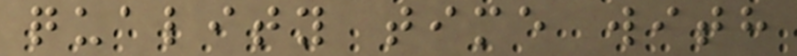quality time with
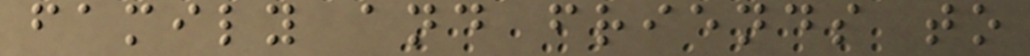family and friends to
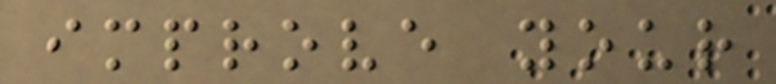improve your
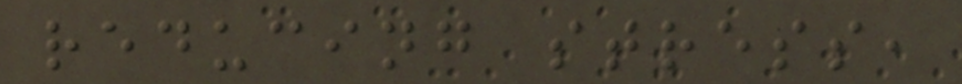reducing stress,
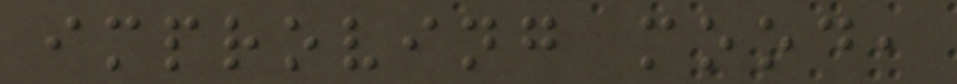improving mood,
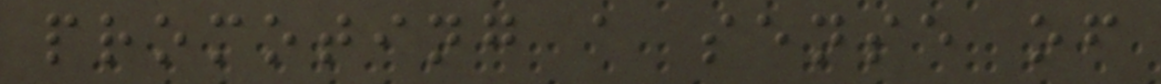promoting a sense of
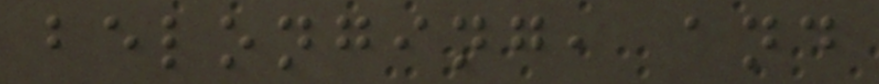belonging, and
